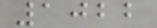1022
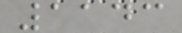1143
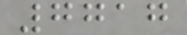7717
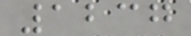1237
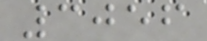3056
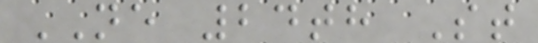NE 24th St
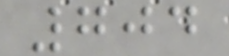704
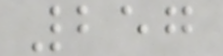257
